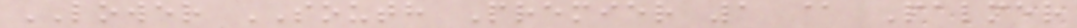LOWER SOUTH Premier 1 @ Palmer
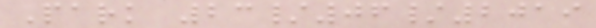Park 23/06/2019
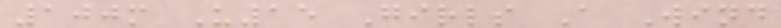100m U15 Girls A Wind
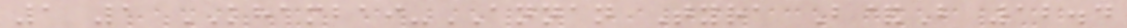1 1 KHAMBAI-ANNAN Tyra B&B 12.4
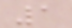1
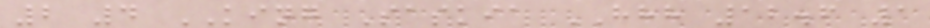2 4 KING Saskia HHH 12.6 1
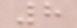8
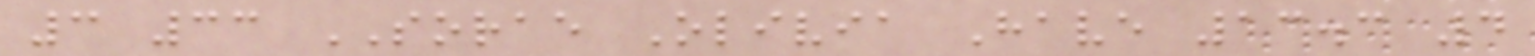3 33 SORAE Olivia Have 13.3 4
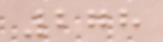278
